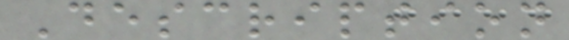Description
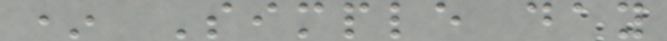* Simple day
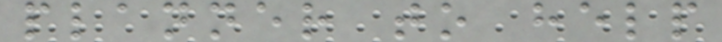planner to help
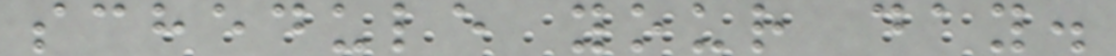schedule your day.
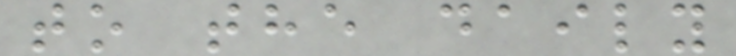to the daily
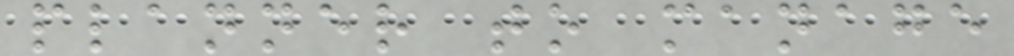planner to manage
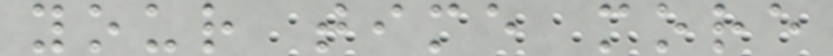your time more
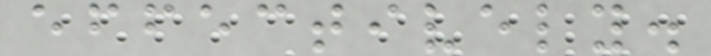effectively.
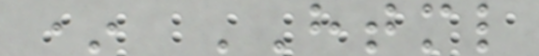* HTML
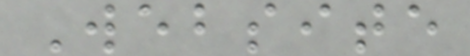Website
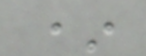*
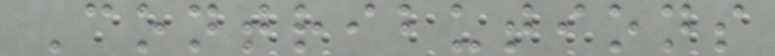Contributions
